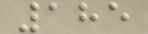185
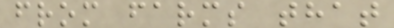from farms that
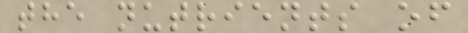the nutrients of
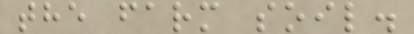the farm soil.
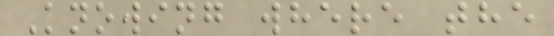Knowing where the
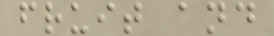fruit and
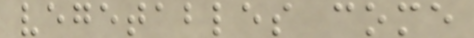vegetables come
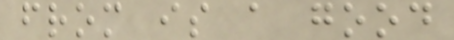from is a good
